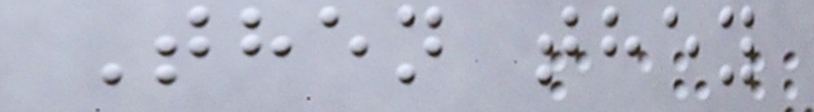Then they
